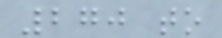270 to
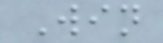Win
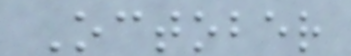October
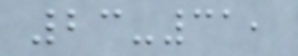23-31,
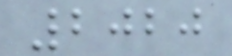2020
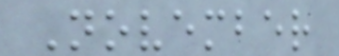November
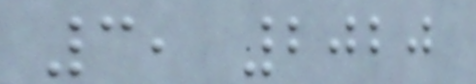3, 2020
